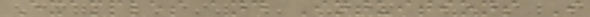Examples and Intuitions I
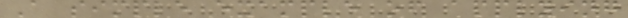A simple example of applying
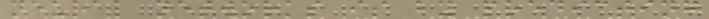neural networks is by predicting
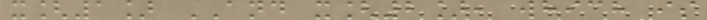x[1] AND x[2], which is
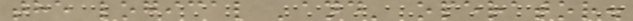the logical 'and' operator.
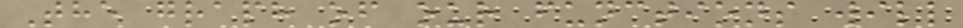The graph of our functions will
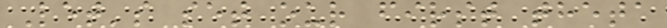Let's set our first theta
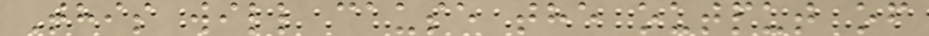This will cause the output of
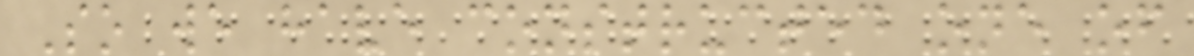So we have constructed one of
